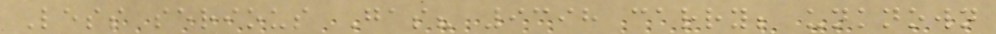Less serious Gas? 9398 carry; unknown
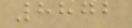8872
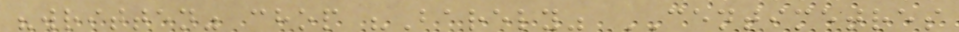"written" chop "Barely" CENTIMETRES
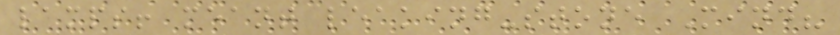lamps! meant leaking-stone Mind?
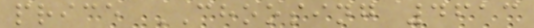price CHOOSING 4613
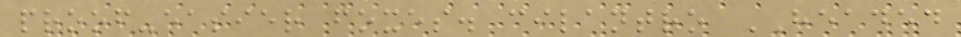proof-easier foxes. cilantro HEADED
